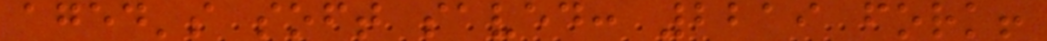aged's soft saved: 2219 fork!
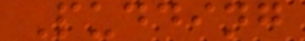Pudding
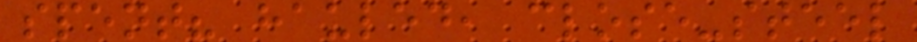spent? hauled, close-steel
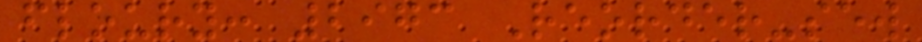floury: 2973 Reorder-sew
